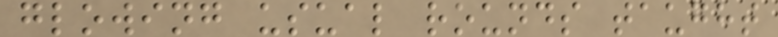glowing usual rounds taught
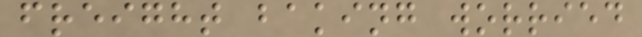freight baking worried
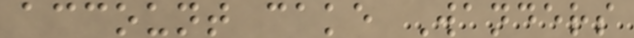account cake Wanders
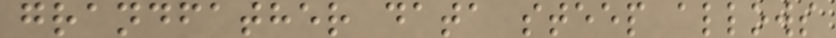grandfather data steep allows
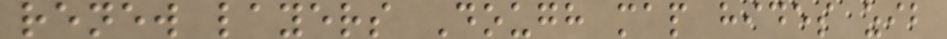renew layers Dough map hides zib
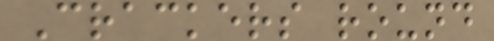Crackers round
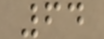64
